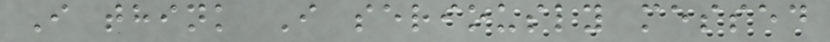I think I seriously messed
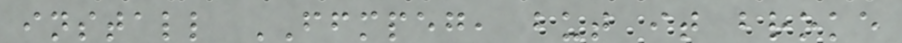install FFMPEG, but it broke
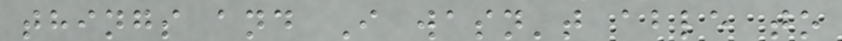things and I wasn't able to
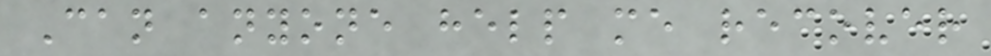Can anyone help me recover
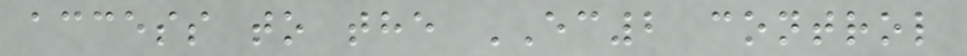access to the EC2 control
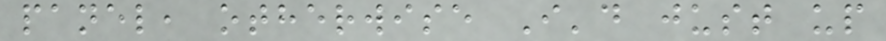panel, otherwise I'd just up
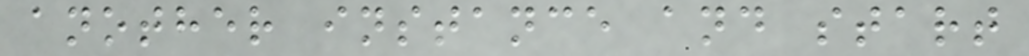another instance and start
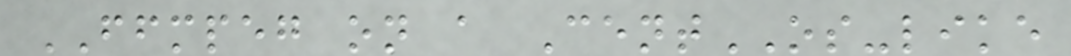FFMPEG on a CentOS-like
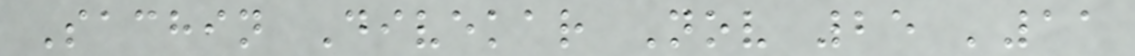Sachin Divekar Nov 25 '11
